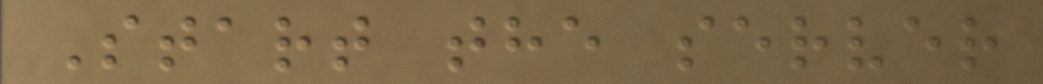Start the server
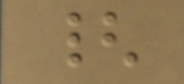{
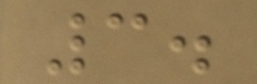3.
